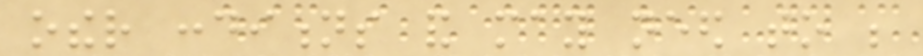other conditions and may need to be
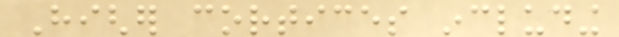Higher cortices including
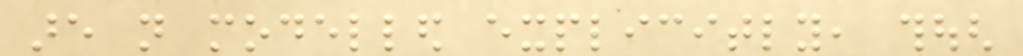are not modelled explicitly, though
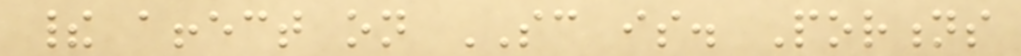their affect on SC is. Portions
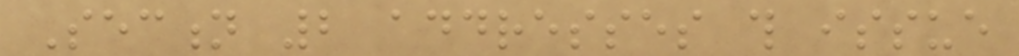Section 2 addresses this issue
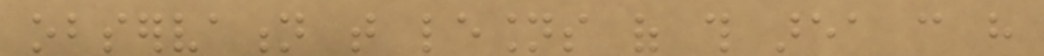observation that lesions of this area can have
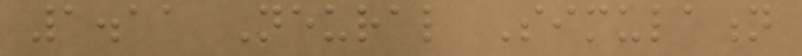1.11 Neural Simulation
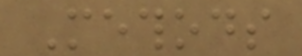Methods
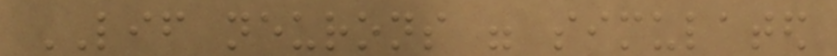LIF neurons were simulated
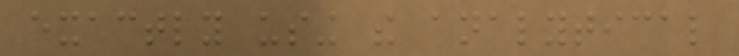exactly using the analytical
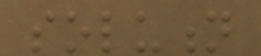solution
